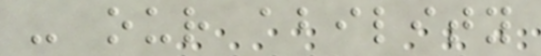- our ability
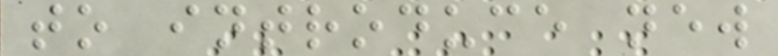to introduce new
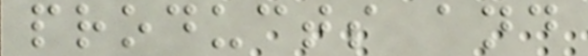products and
